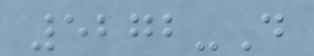5272-D
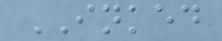INKED
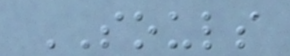SOULS
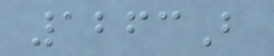1263B
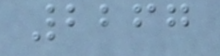2267
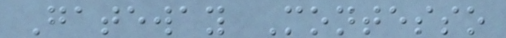Gateway Montesso
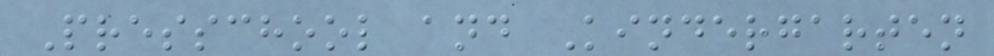Presschool and Kindergarten
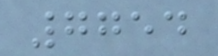7754
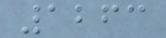1263
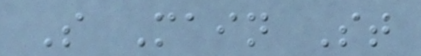S Main St
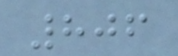806
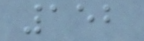152
